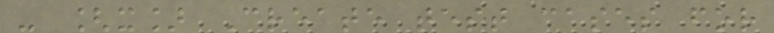- [x] Create test cases for
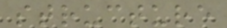structure
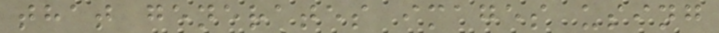that generates images using
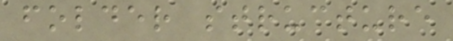folder structure
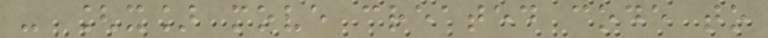- [x] move created code to
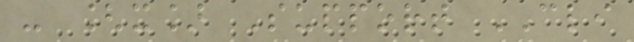- [x] Support CLI
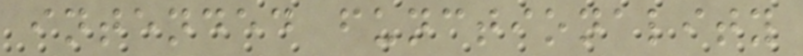intended functionality
